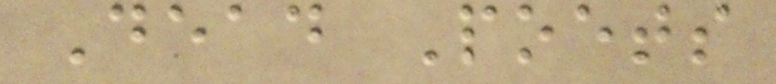Dead Poets
